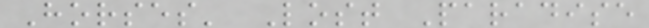Horses' Lost Paradise
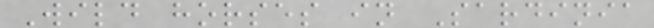Wild horses in Sardinia
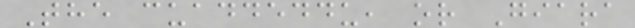The cuaddeddu, or Giara
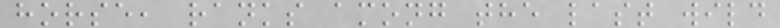horse, ranks among the last wild
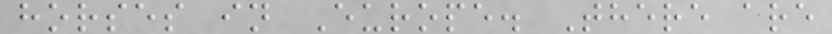horses in Europe. There are
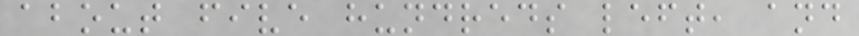about five hundreds left, and
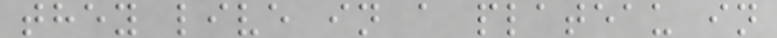they live in a plateau in
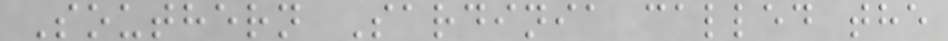Southern Sardinia called the
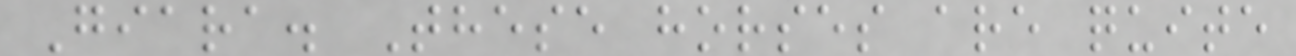Giara. These horses are quite
